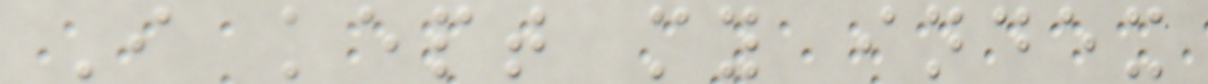I kept my index
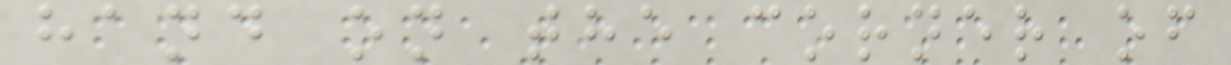hand on the corner of
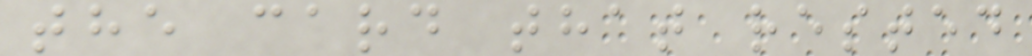the card that rested
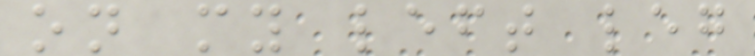on my left leg
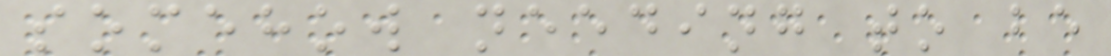somehow needing to be
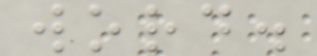word.
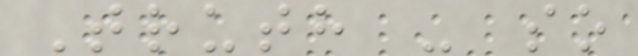Truth - so
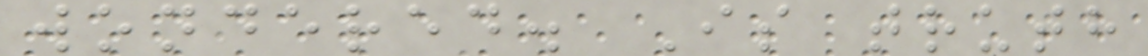wondered. Is truth
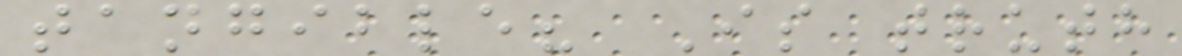tangible? Is truth
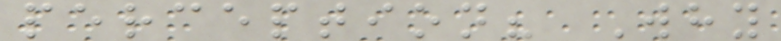perception? Why
